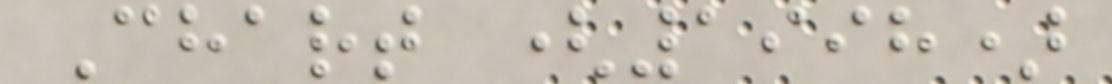Chart (1998)
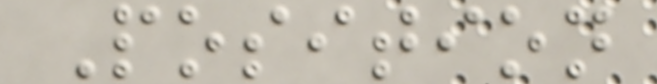Position
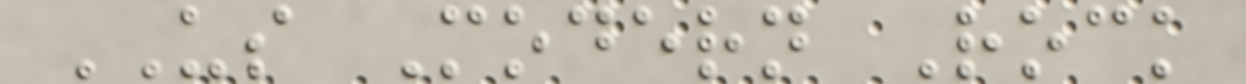US Modern Rock
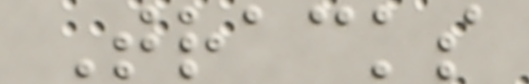Tracks
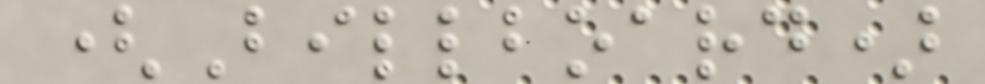(Billboard)
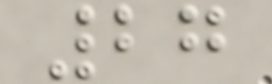27
